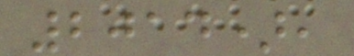2014),
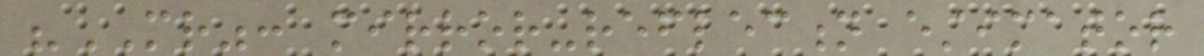"MR": mirror-reflection estimator
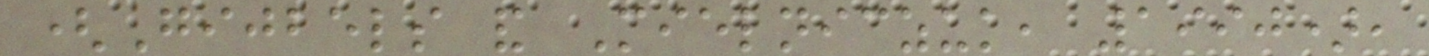(Gijbels and Mielniczuk, 1990),
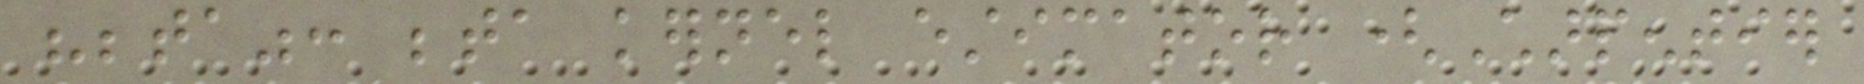"beta": beta kernel estimator (Charpentier
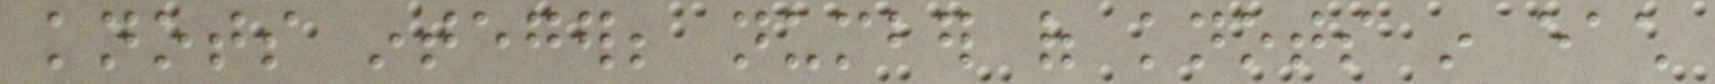knots integer; number of knots in each
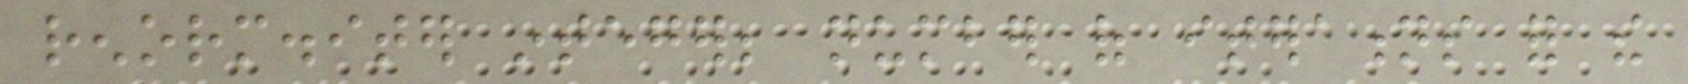renorm.iter integer; number of iterations for the
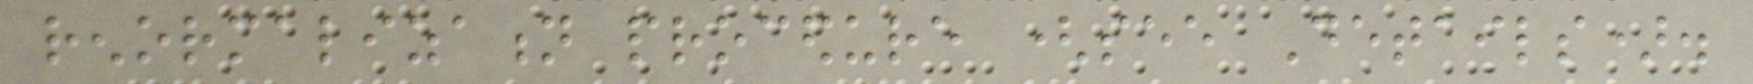renormalization procedure (see Details).
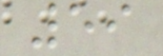59
